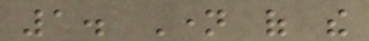1. Name of the
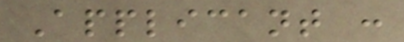Applicant :
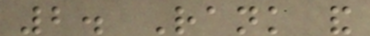2. Rank and
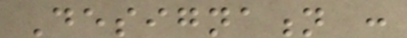Designation :
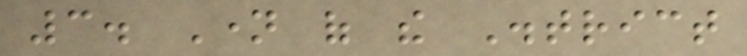3. Name of the District
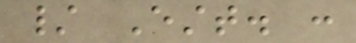/ Estt. :
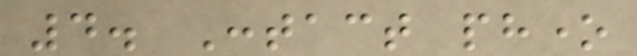4. Contact phone
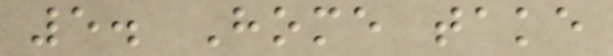5. Home take
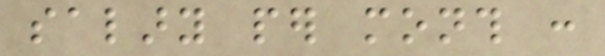salary per month :
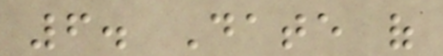6. Date of
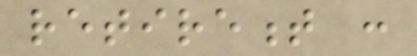retirement :
